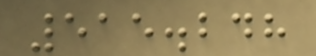515.248
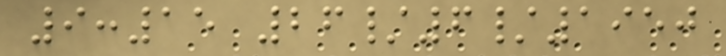9:15 26/6/1950
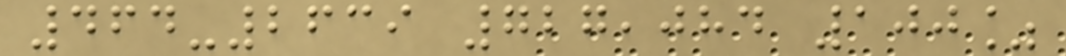464-2639 727,084 100%
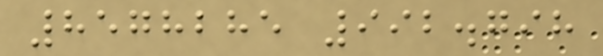8578285 992.798
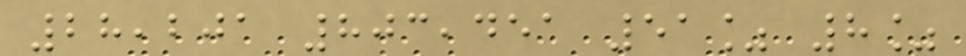28,201 803,451 51% 8%
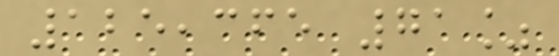125,365 71%
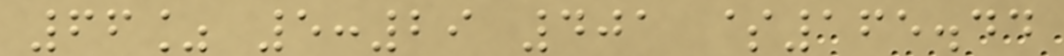66% 5:29 401 $165.44
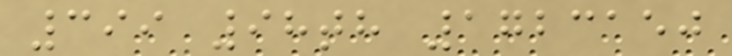399 98th 1723150
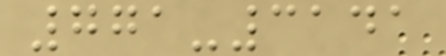771-3141
